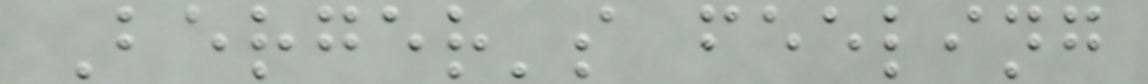Berger's feeling
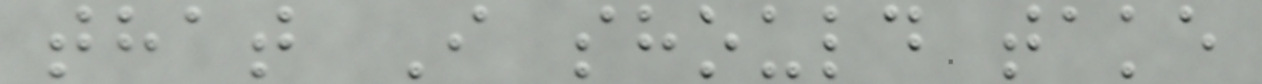that I should take
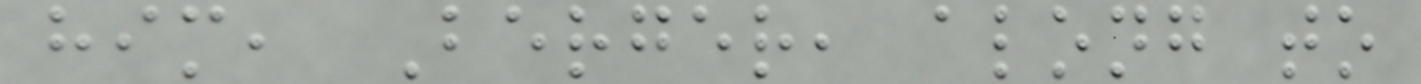him, Berger, along to
